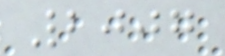2007
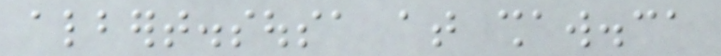albert.sousa at shaw.ca
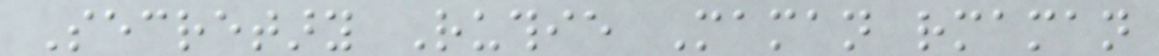Secretary Ruthie Maman rmaman
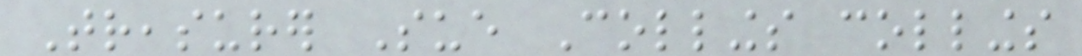Treasurer Sue Collings collings
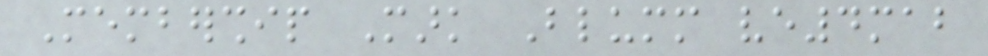Membership Mark Blumm ve4mab
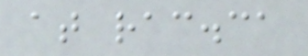at rac.ca
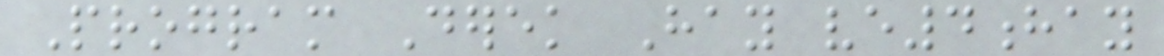Program Derek Hay ve4hay
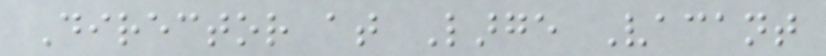Director at Large Vacant
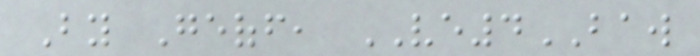By Geoff, VE4BAW
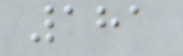181
